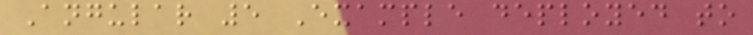Angular 5 Example deployed to
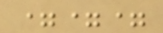===
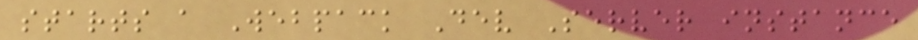starts a Webpack Dev Server instance
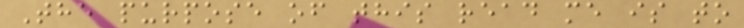The purpose of this read me is to
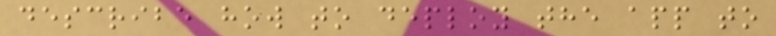describe how to deploy the app to
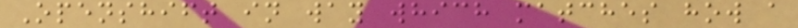Openshift in way which matches how a
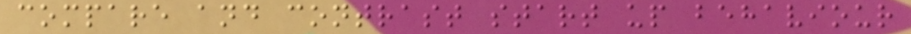compare and contrast start up behaviour
